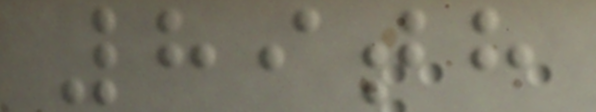89th
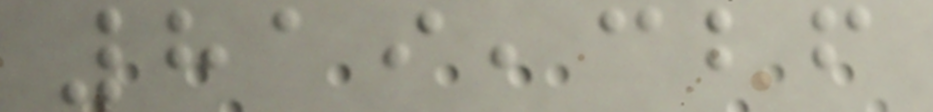819,326
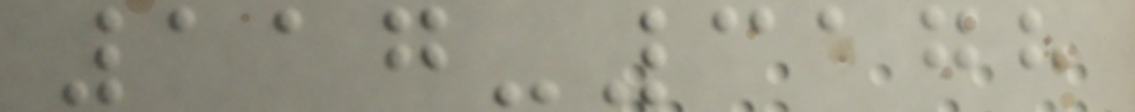117-3178
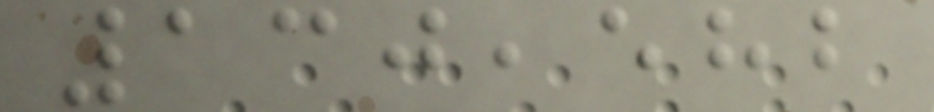130,582
